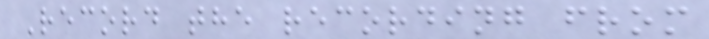Record the recording from
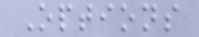Options
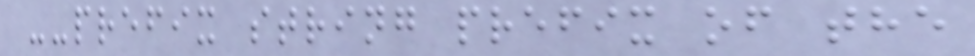--prefix string prefix of the
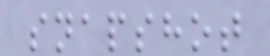snapshot
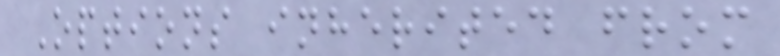Options inherited from
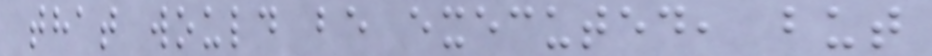that would be executed, but
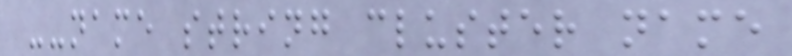--name string cluster name
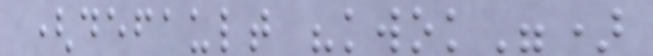(default "kwok")
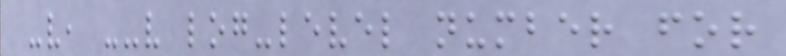-v, --v log-level number for
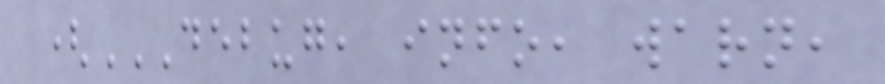(DEBUG, INFO, WARN,
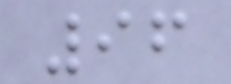96
